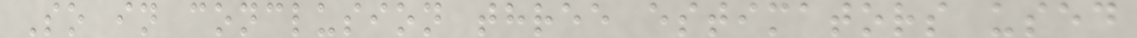So in conclusion three estimators used
